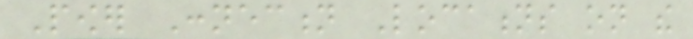Power Connection Locations on the
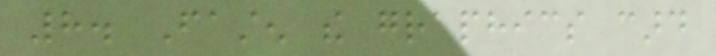8. Fasten the graphics card
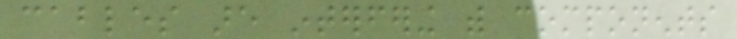cables are interfering with components
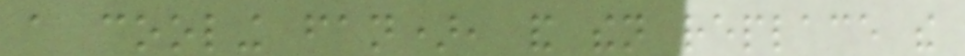a cooling fan), and then replace the
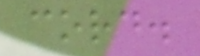cord.
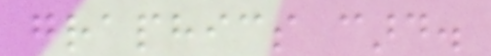graphics card.
